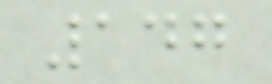147
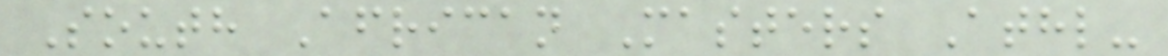South African Masters Athl-
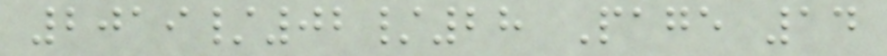2019/02/28 Page 14
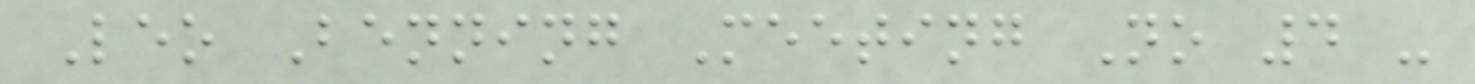Leo Benning Meeting No 4 -
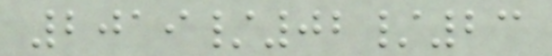2019/02/23
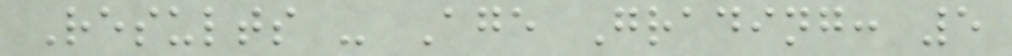Results - Age Grading: 5
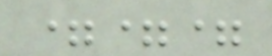===
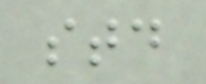std
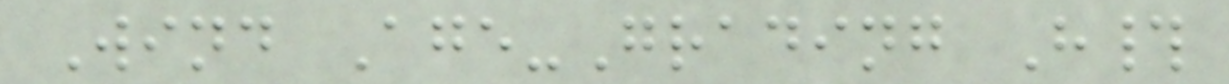Wind Age-Grading H#
